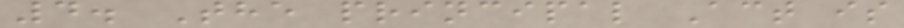4. The principal Act is
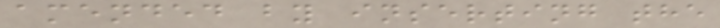amended by inserting the
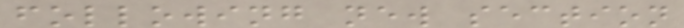following new section
